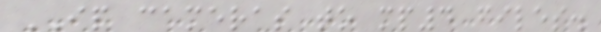IP cameras to mp4 files.
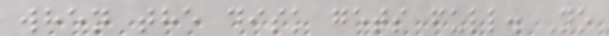when the disk gets full. No
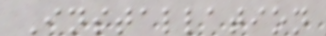Installation
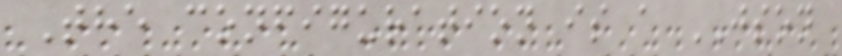The configuration is a JSON
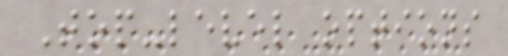Top-level options
